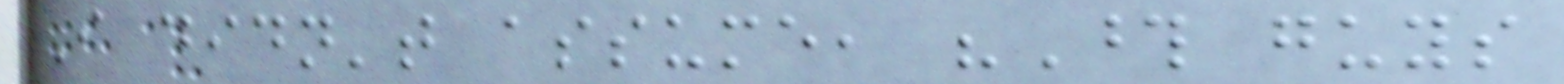I didn't assume, "Those guys
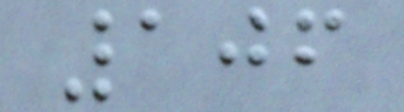106
